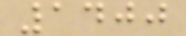1400
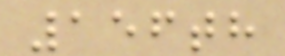156th
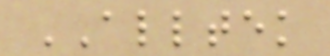ALLTEK
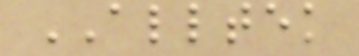ALLTEK
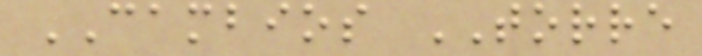CAMBIOS TORRE
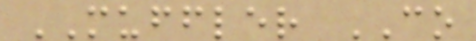MUFFLER CO
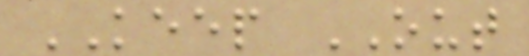KEEP OUT
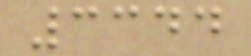3344
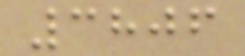3806
